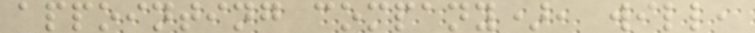appointing company), will,
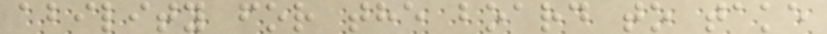ability for the board to take
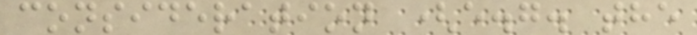consideration (e.g. the
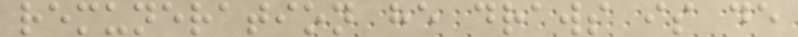remuneration he draws is de
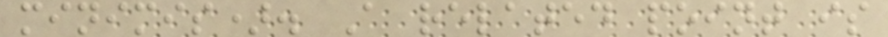minimis). A related point is
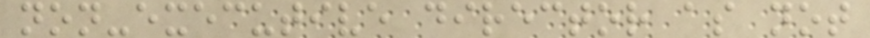non-executive director as not
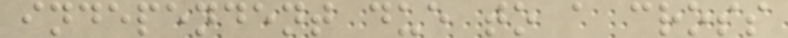independent due to a cross
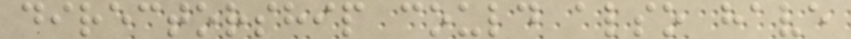directorship could also have
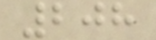208
